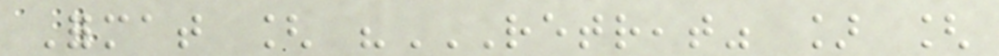Format [ "RETREAT" ] [
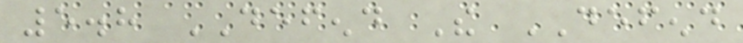5.8 DEFEND The DEFEND
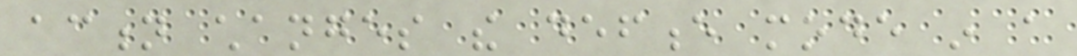action changes the defence mode in a
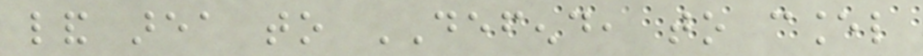land area to DEFEND, to cancel
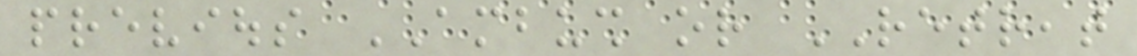previous AMBUSH or RETREAT
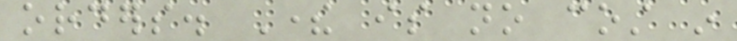orders. There is no cost in
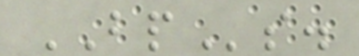BPs.
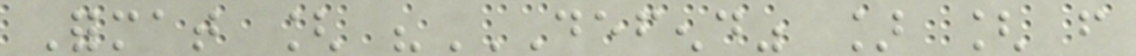Format [ "DEFEND" ] [ FROM
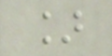]
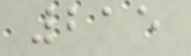215
